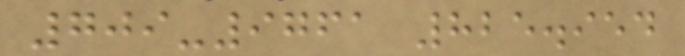709-9761 825.954
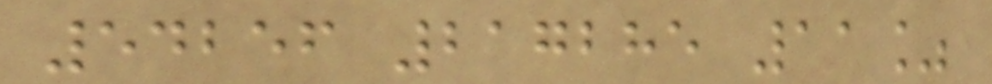54256 217285 11%
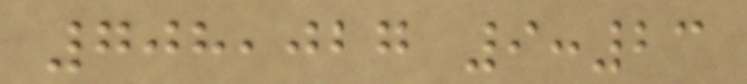708,027 9:23
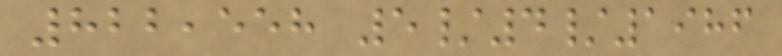822,558 5/4/1986
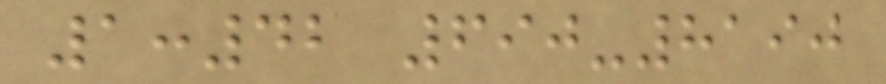1:42 690-8190
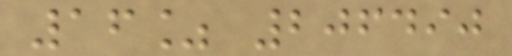16% 206490
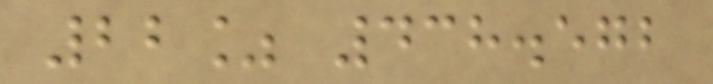22% 438.572
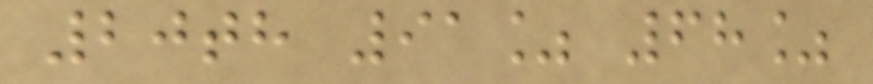20th 91% 68%
